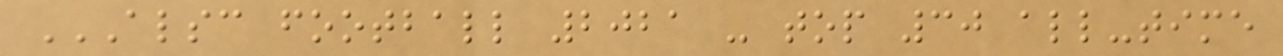ALSC FOOTBALL 2021 - TOP 30 ALL-TIME
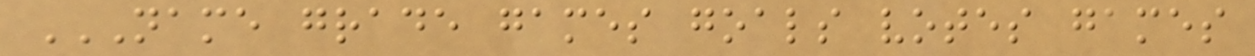NAME GRADE GAMES GOALS VOTES GAMES
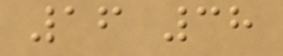16 38
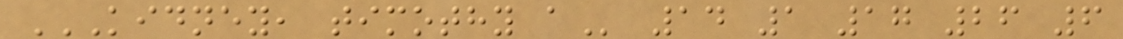KIDNEY, TIMOTHY A 14 1 17 26 6
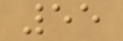55
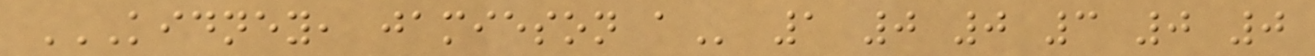KIDNEY, JAMIESON A 1 0 0 3 0 0
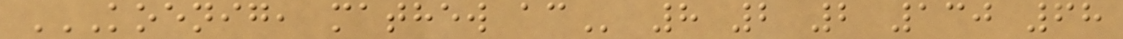KOENIG, MATHEW AC 8 2 2 130 68
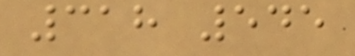318 545
